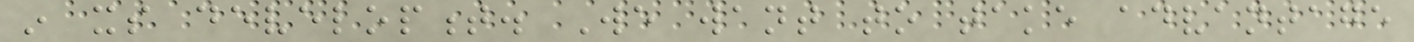in its development. We want to take advantage
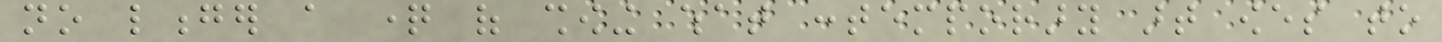no longer a question of showing what contemporary art owes to
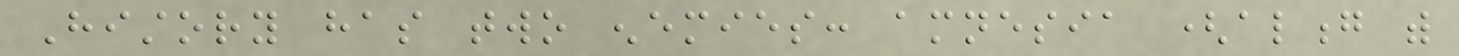History has two enemies: amnesia (along with
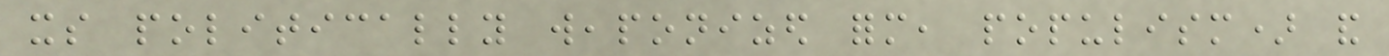its politically weaponized form, populism) and
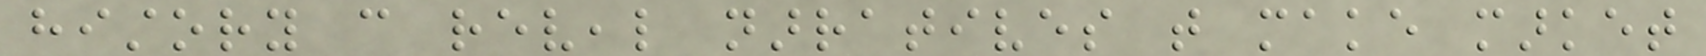history can reveal narratives that make market
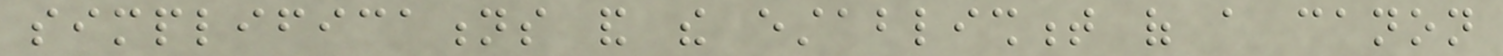simplifications and the establishment of a canon
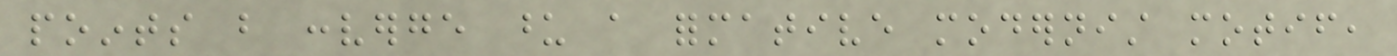points but converge upon a formative modernist motif,
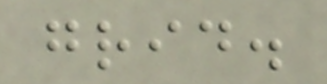grid.
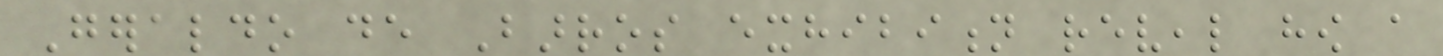Geraldo de Barros exhibition reveal how a
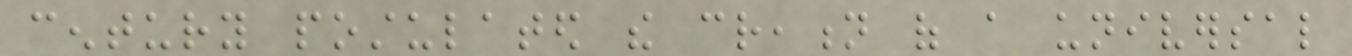century postulated the creation of a universal
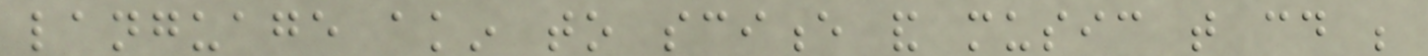language akin to science and music that could be
